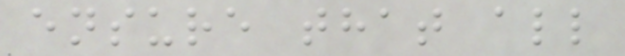ensure that all
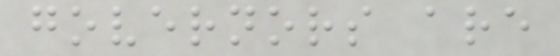governors are
